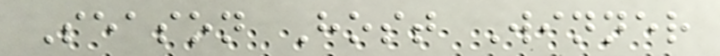Season Host Winner
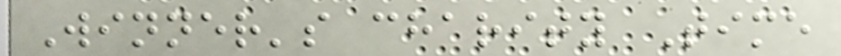Winner's charity Time
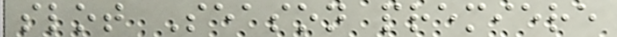slot Season premiere
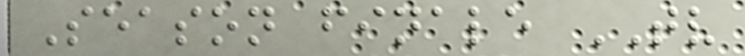Season finale TV
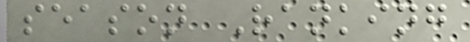season Ranking
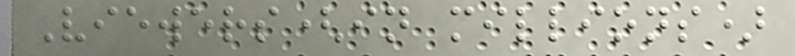Viewers(in millions)
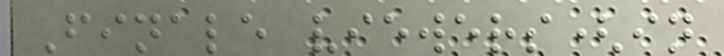Finale viewers(in
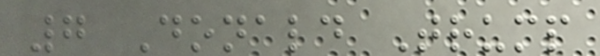7 Donald Trump
